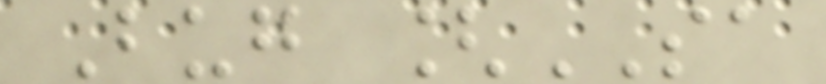Bug [SA
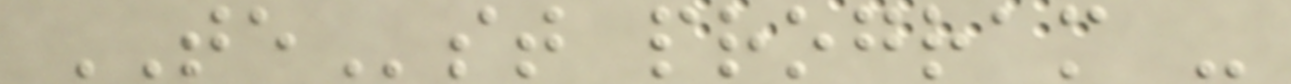TEst program -
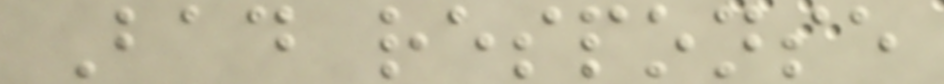Bad response
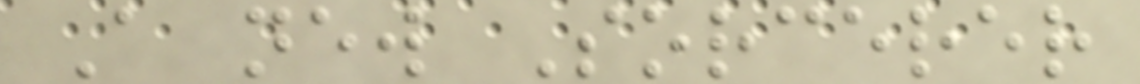A new Sorcerer
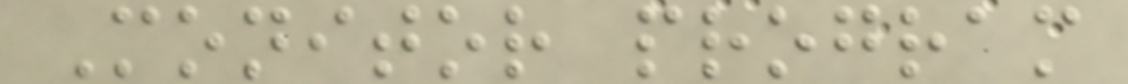Monitor program
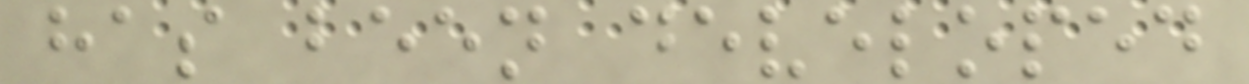has been developed
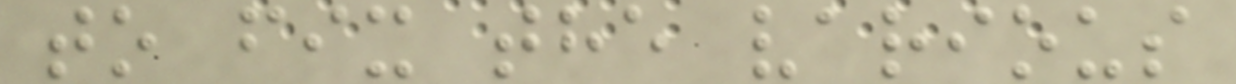to fix the various
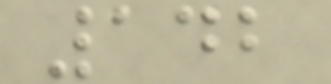142
